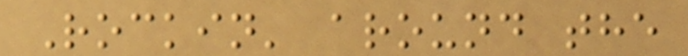Rockin' around the
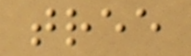tree
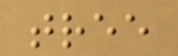tree
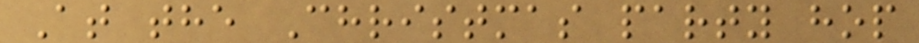At the Christmas party hop
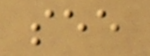see
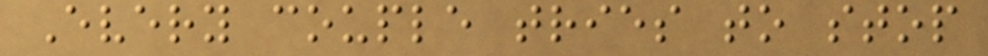Every couple tries to stop
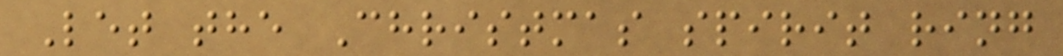Let the Christmas spirit ring
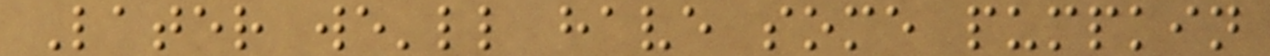Later we'll have some pumpkin
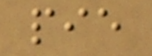pie
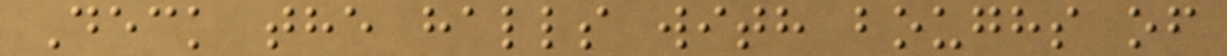Deck the halls with boughs of
